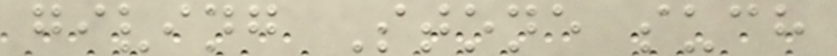giving Stone such
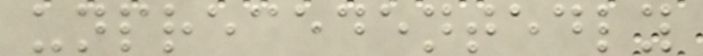unprecedentedly
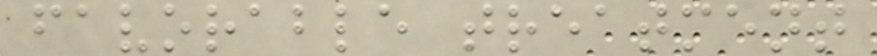favorable treatment
